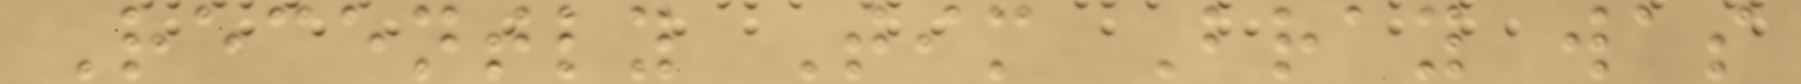Recently Tim Bray was
